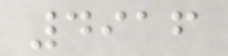4916
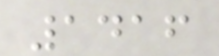1416
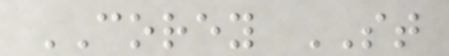COREY ST
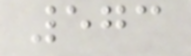573
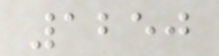1250
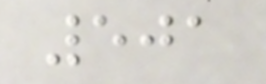501
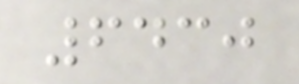6430
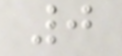0
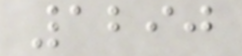1290
